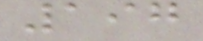197
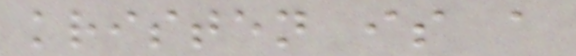kristen is a
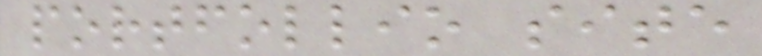portfollio site
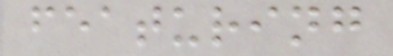featuring
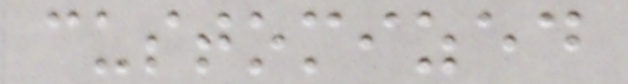customized
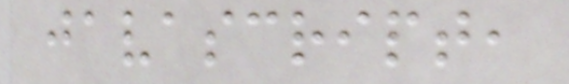javascript,
